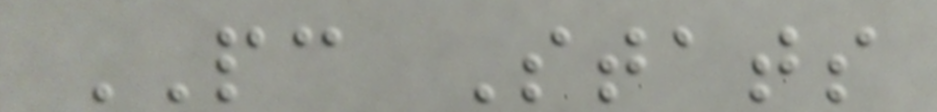PC Stats
